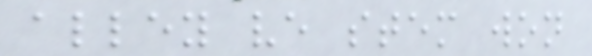alley ve stem won
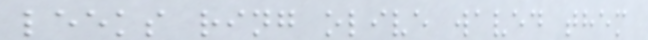leeks ring olive waved them
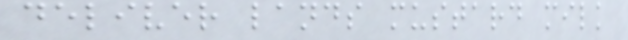deliver lands mustard milk
